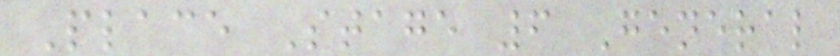Place Stage 6 General
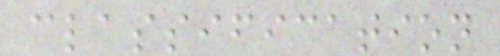classification
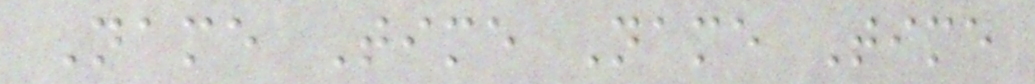Name Time Name Time
